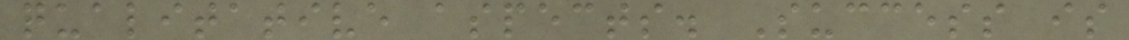qualitative aspects. Success is
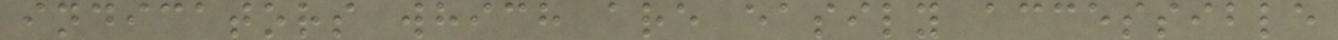indicators which are easily accessible
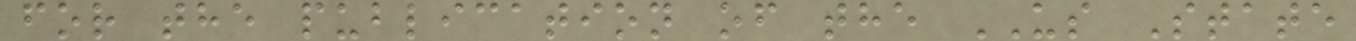for the publication of the US State
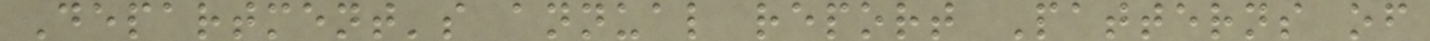Department's annual report Patterns of
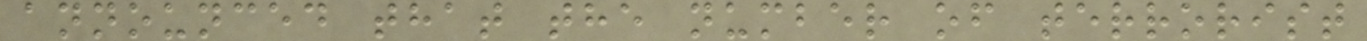announced that the number of terrorist
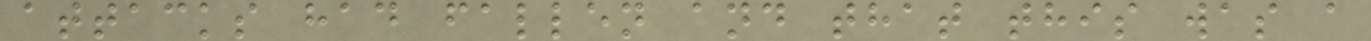attacks had fallen and that this was a
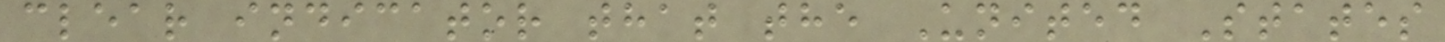clear indicator that the United States
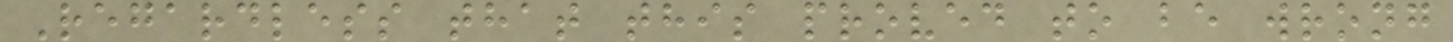Regardless that this proved to be wrong
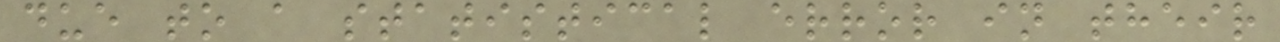due to a statistical error in their
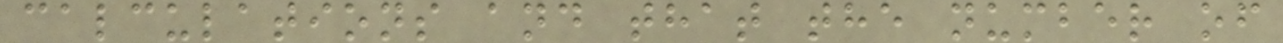calculations and that the number of
